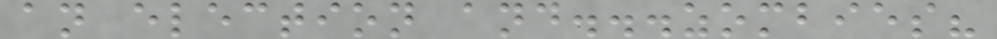an election and...zombies?
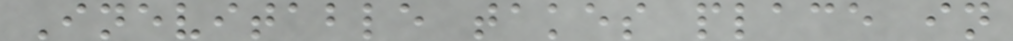Inevitable takes place in
